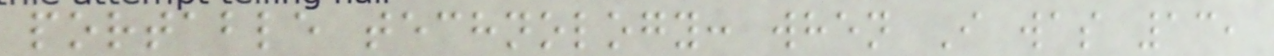portable technology: when I was 13,
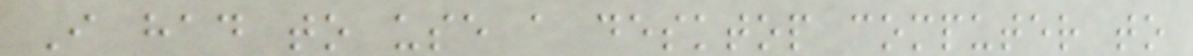I had to use a desktop computer to
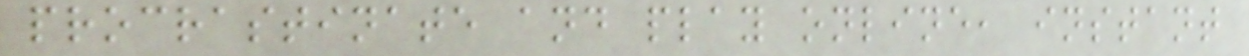procrastinate and play online, instant
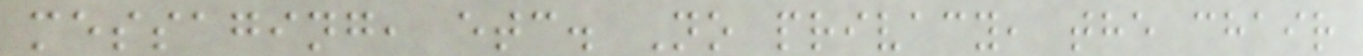messaging, etc. No privacy, the chair
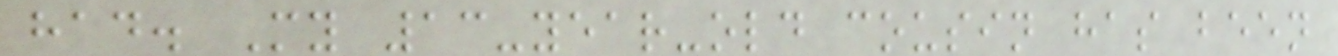had. My 13-year-old cousin has been
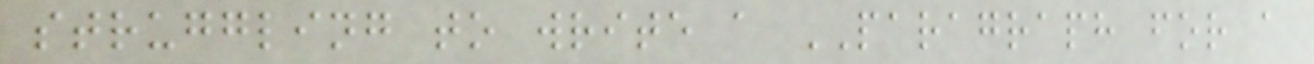struggling to write a PARAGRAPH for a
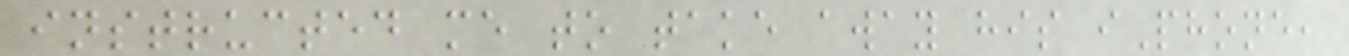instructed me to take away his iPhone,
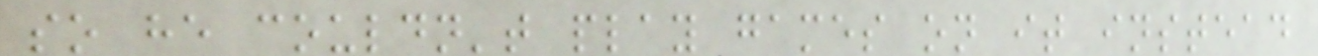so he couldn't play games on it instead
